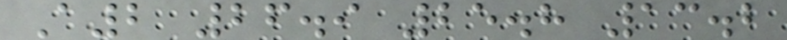A2 26.9 25.8 13.2
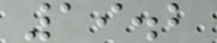19.2
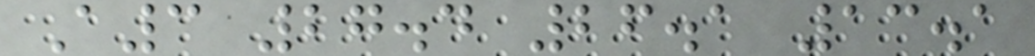A3 27.4 26.1 13.1
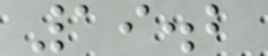19.2
